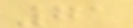71
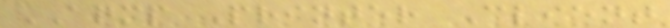AQMP Printer Client
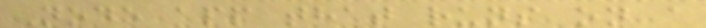Node app that runs on a
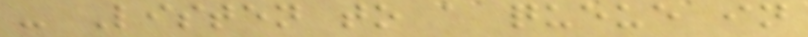- Listen to a queue in
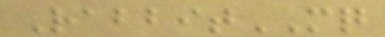RabbitMQ
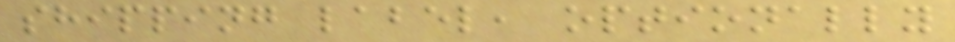shipping label, optionally
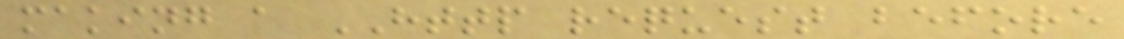making a HTTP request before
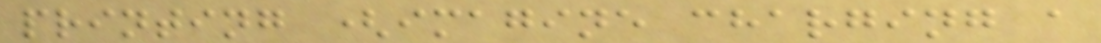printing (imagine charging a
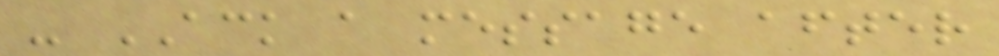- ACK a message after
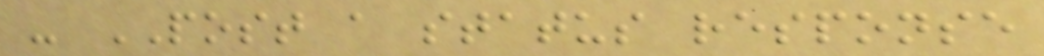- POST a status response
